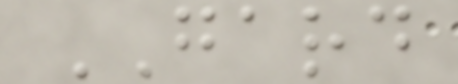GARD
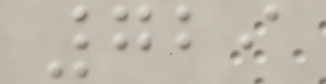729
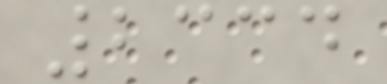2334
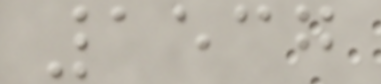1537
